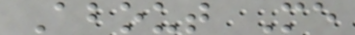About Me
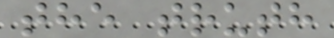the truth
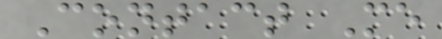Contact Me
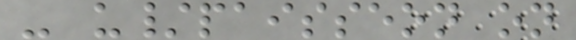- u/paisseon on
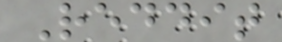Reddit
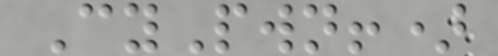CyPwn!)
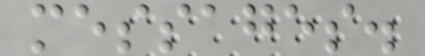messages.
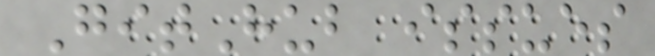GitHub issues
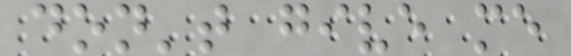don't give me
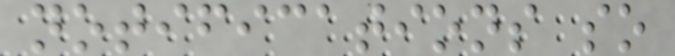notifications so
